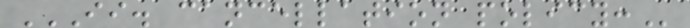II. CANCELLATION POLICY:
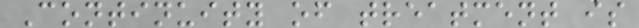Continuity of treatment is
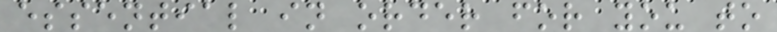essential in order for you to
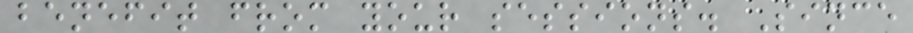benefit from your sessions. Since
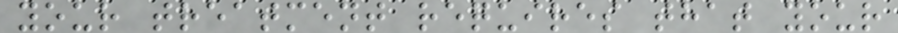your treatment requires that your
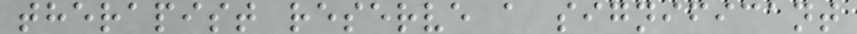therapist reserve a significant
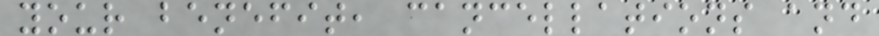your benefit, cancellations and
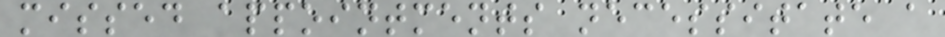missed appointments necessitate a
